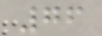76
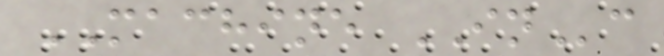MACHINE INc
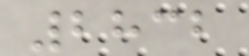2832
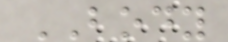BODY
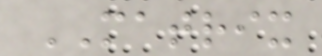MATRIX
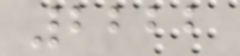2222
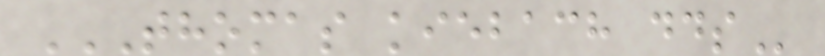THOMAS KIEBACH DDS
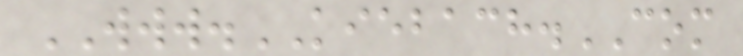WWW.KIEBACH.COM
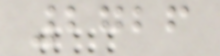2726
